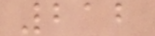212
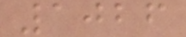1026
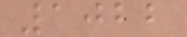1022
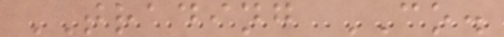TRADING CO.
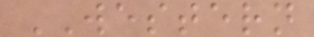WESTERN
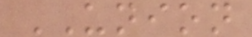UNION
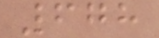678
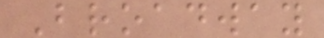Broadway
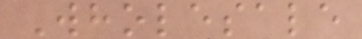Wholesale
